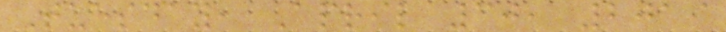Tuesday, April 30, 2019
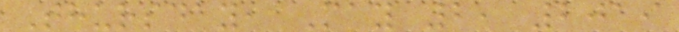Thursday, May 2, 2019
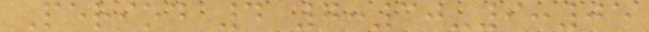Period 4 7:30-9:05
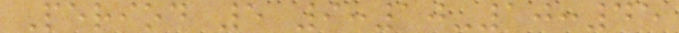Period 5 9:10-10:45
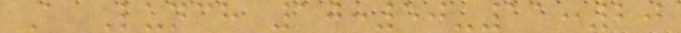A Lunch 10:50-11:20
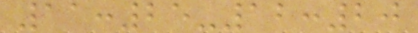11:25-12:20
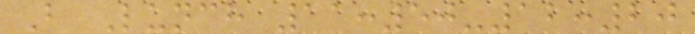B Lunch 11:50-12:20
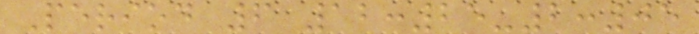Period 6 12:25-2:05
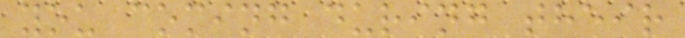you coming during their
